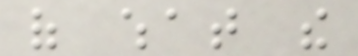of what the
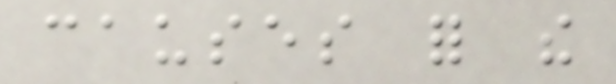causes for the
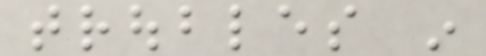troubles in
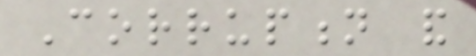Corruption and
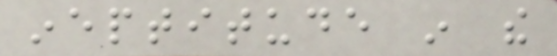ineptitude in the
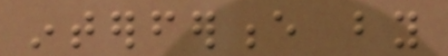interference by
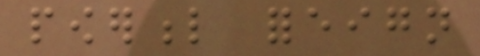powerful foreign
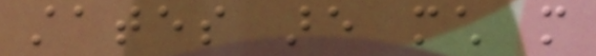states are much more
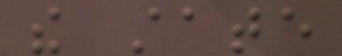the state
